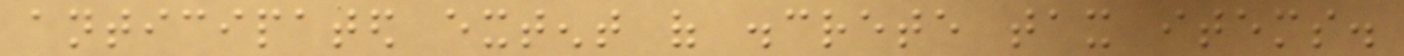anticipated extent of discrete tax items.
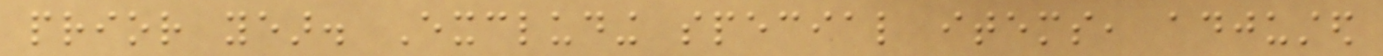prior year. Excluding special items, adjusted
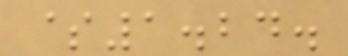$1.24.
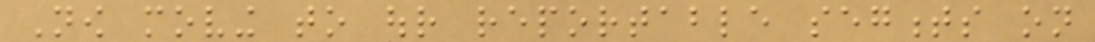Now moving to our reportable segments on
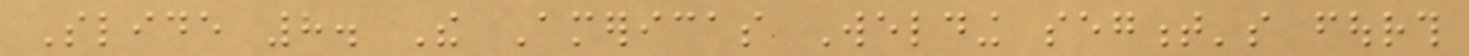Slide 8. The Americas Welding segment's fourth
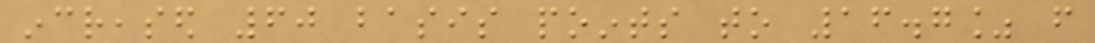increased 60 basis points to 16.7% from
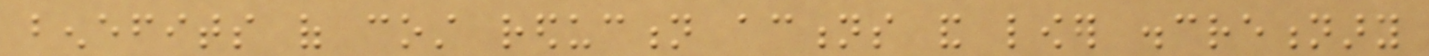benefits of cost reduction actions and lower discretionary
